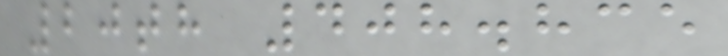20th 408.835
